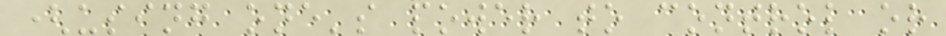(using one's power to control or
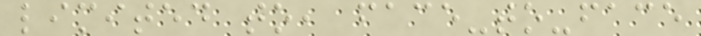limited to, face-to-face
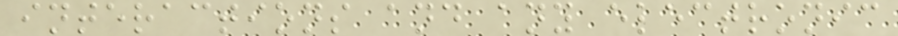interactions and any electronic
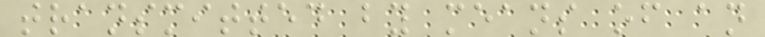transmitted by means of an
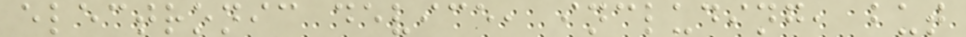electronic device, including, but
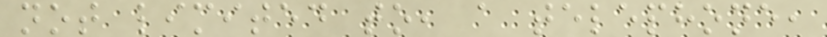not limited to, a telephone,
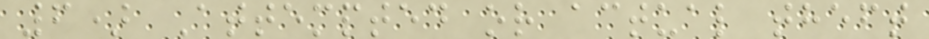6) Attempted or actual theft
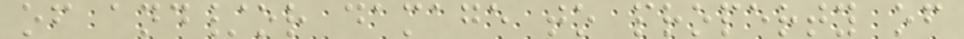of and/or damage to property of
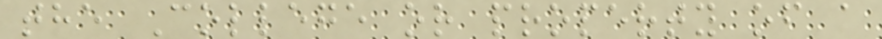the College or property of a
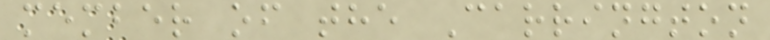member of the Carrington
